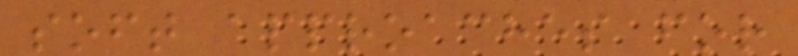soft approaches for
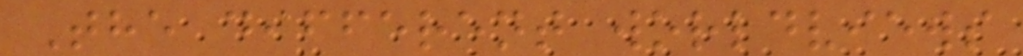The different worldviews
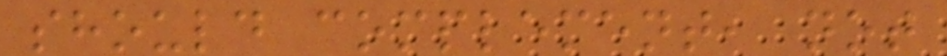should complement, not
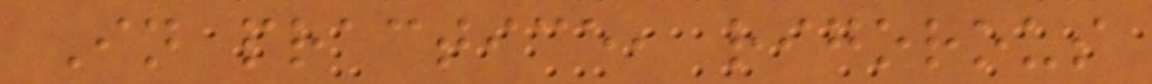In practice, rigorous
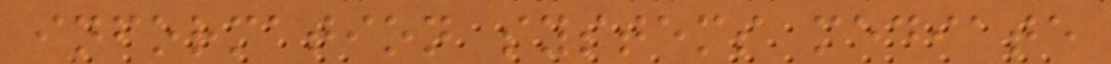information systems mediate
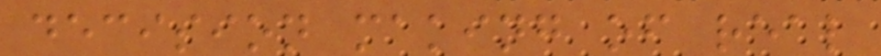decision making of real
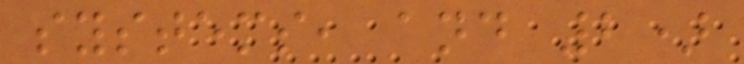systems, and 2)
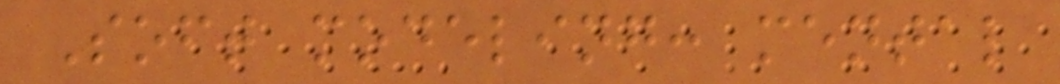Soft modeling: mental
